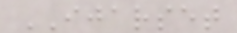IJARSET
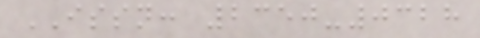ISSN: 2350-0328
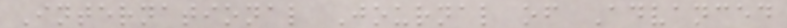International Journal of Advanced
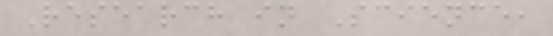Research in Science,
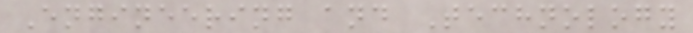Engineering and Technology
